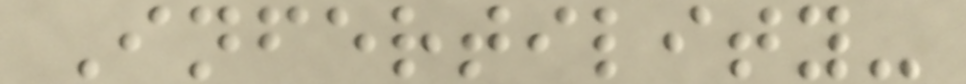Infertility-
